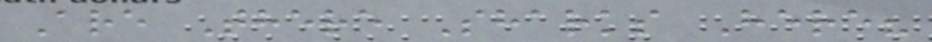Are There Sharks Here?
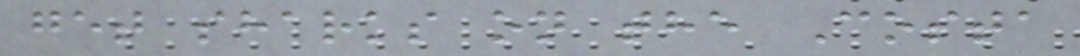get sharks on the Costa
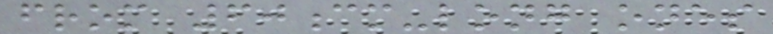from 60cm-long ones
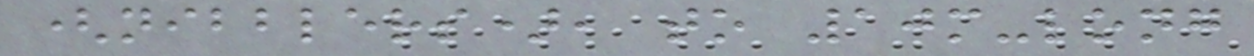(nibblers), to 10m-long
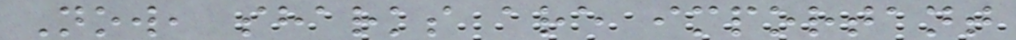Now, sharks are important
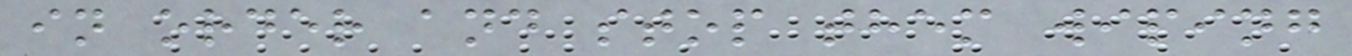in order and stop them wiping
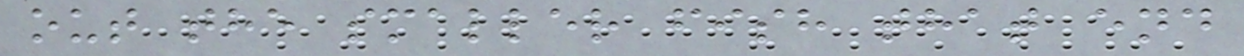out the smaller fish that end
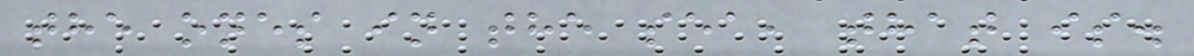the ones in the sea, that is.
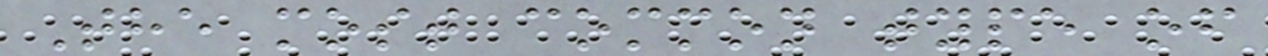The most common type of
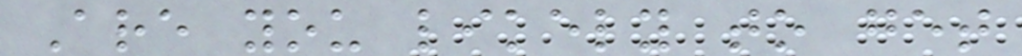Are you likely to get
